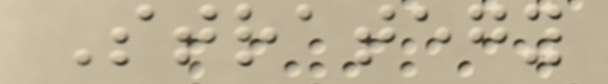Strategy
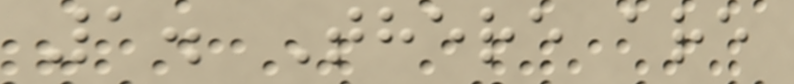1. There are
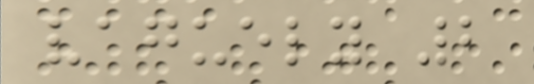vaguely 2
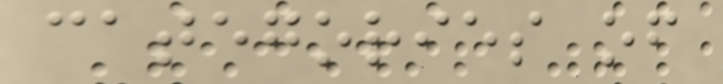categories of
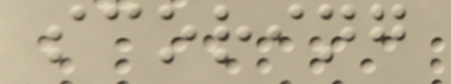scoring
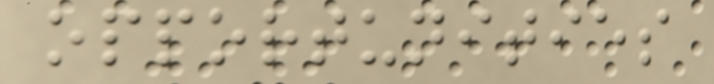opportunities
